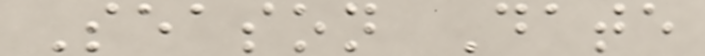Season Date
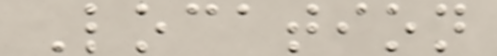Location
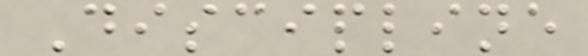Discipline
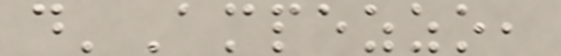d'Ampezzo,
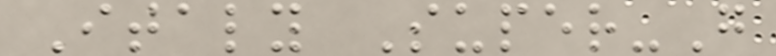Italy Super-G
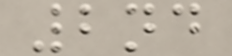2nd
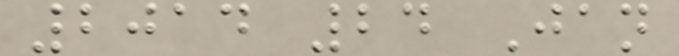2014 24 Jan
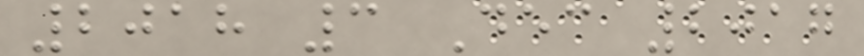2018 3 Dec 2017
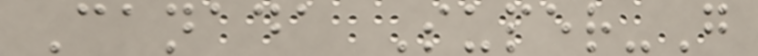Canada Super-G
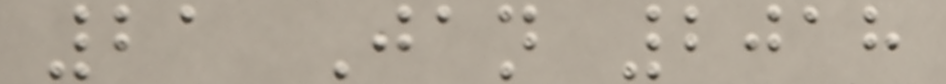21 Jan 2018
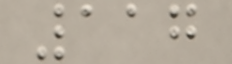117
